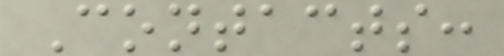Contacts:
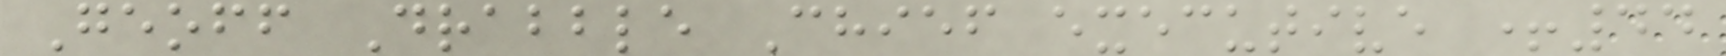Geoff Drabble Chief executive +44
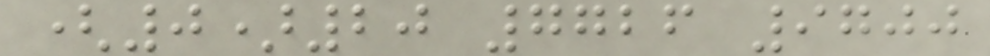(0)20 7726 9700
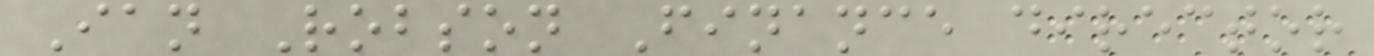Ian Robson Finance director
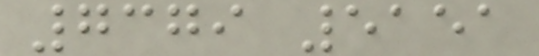7379 5151
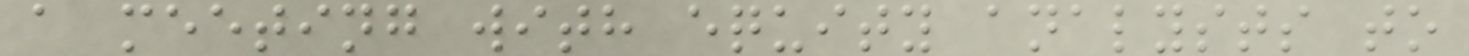a meeting with equity analysts to
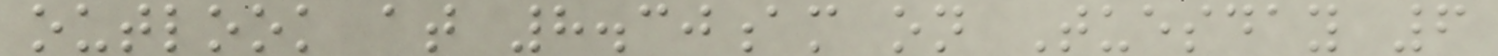outlook at 8.30am on Tuesday 6
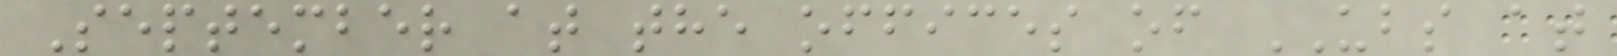September at the offices of UBS at
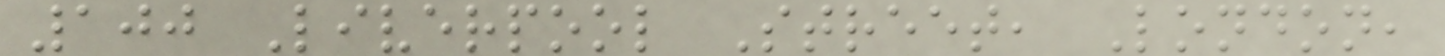100 Liverpool Street, London,
